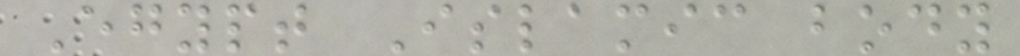Egypt Islamic body
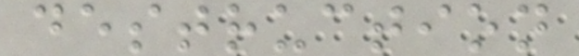destruction
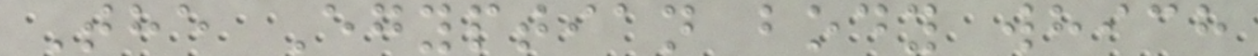The Egyptian body which
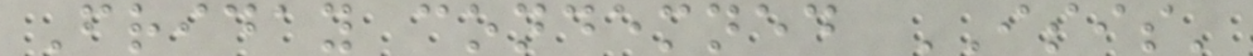Friday condemned ISIS'
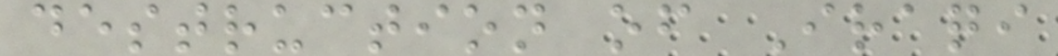destruction of Iraqi
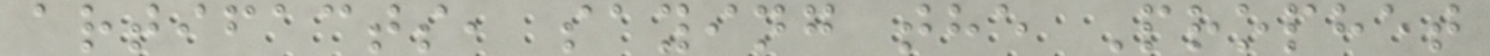artifacts, saying the Prophet
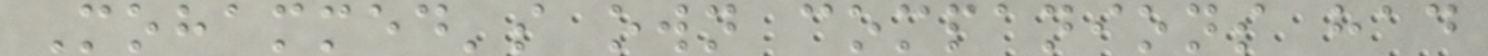Mohammed's own companions had
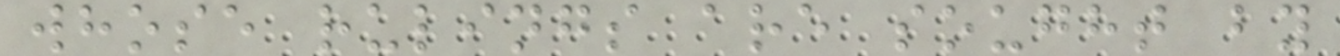whose rulings are sought by
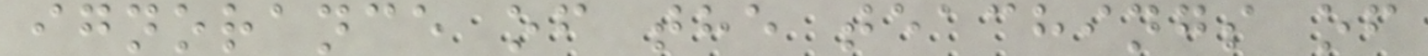ignorance of the teachings of
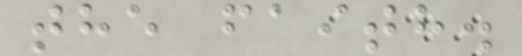the faith.
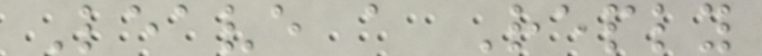Leave a Reply
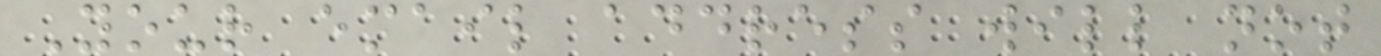Your email address will not
